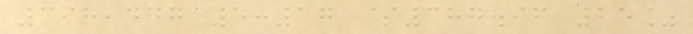398,447 5:17 $387.96 25%
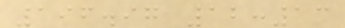196.97 12:13
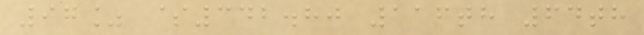97% $342.80 116th 64th
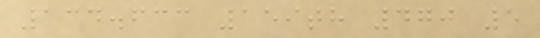134.633 159th 470 5
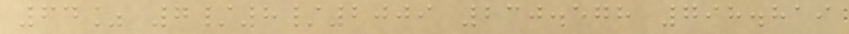64% 7/8/2009 230.578 798.819
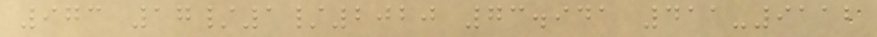973 17/1/2020 73.941 411-9112
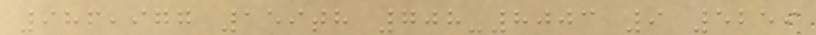986,977 159th 708-8003 9 5259
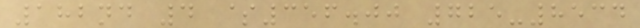182nd 4 $356.00 725-8534
